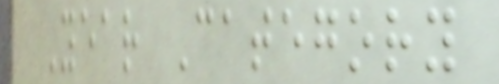Year Category
